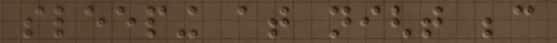sleeping at night because
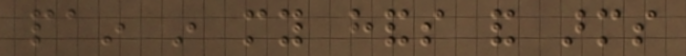pain in my hands and arms
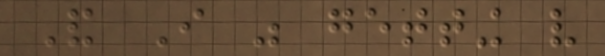And I was getting very
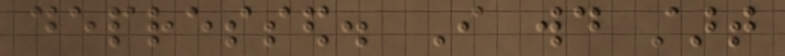depressed. I would start
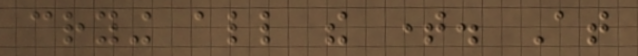crying all the time. At
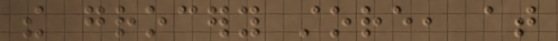the grocery store, at
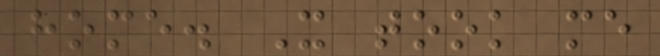home. It took me
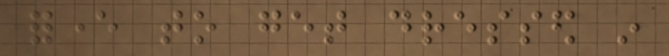forever to get dressed in
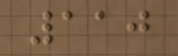110
